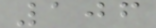106
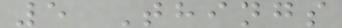5 Things
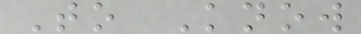To Know
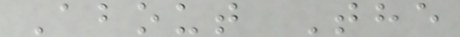About The
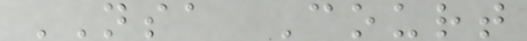NSA Court
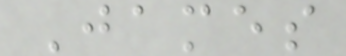James
